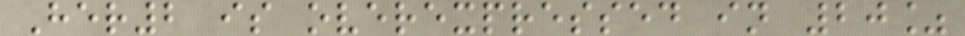Her2 is overexpressed in 20%
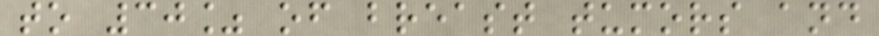to 30% of breast tumors and
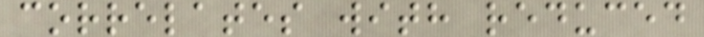correlates with reduced
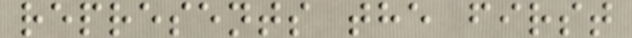represents the first
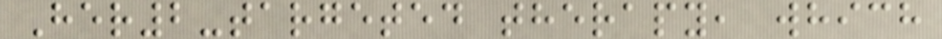Her2-targeted therapy, which
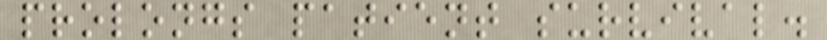prolongs patient survival.
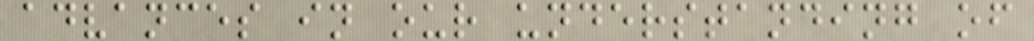advances in our understanding of
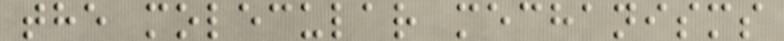the molecular mechanisms
